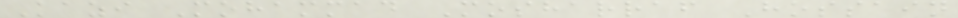Kazi Mohammad Mosharraf Hossain
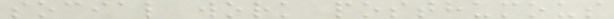social work posthumous
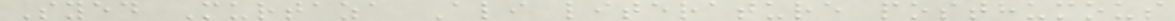Syed Murtaza Ali literature posthumous
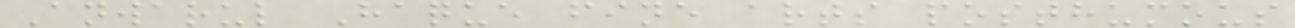Anwarul Haque fine arts posthumous
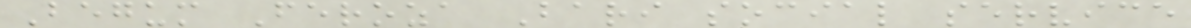Begum Feroza Bari social service
